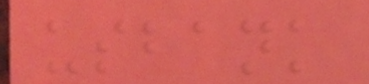usbank
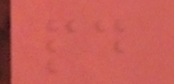pd
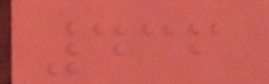436
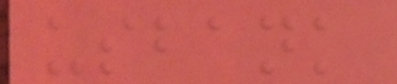usbank
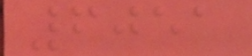6051
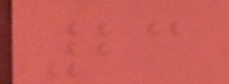23
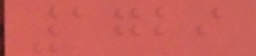1729
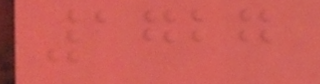1727
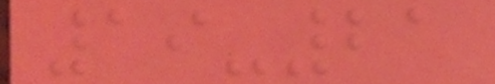19-21
